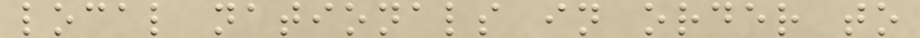local nationals in order to
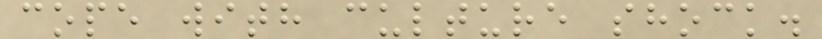cope with culture shock.
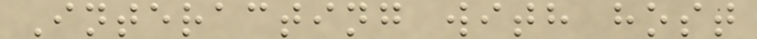Interacting with host
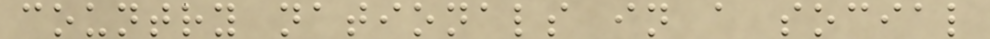country nationals in a social
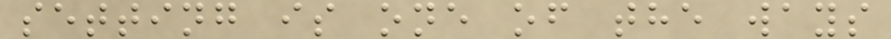setting is one of the ways
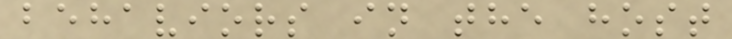behaviors in the host
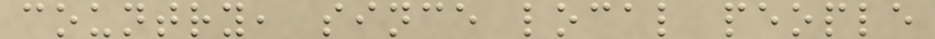country, since local people
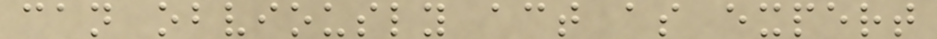can obviously act as expert
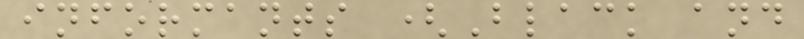informants (Black and
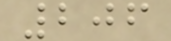206
